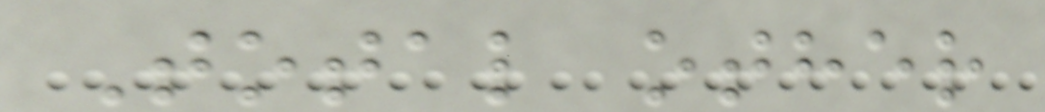Total other
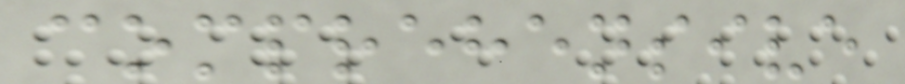comprehensive
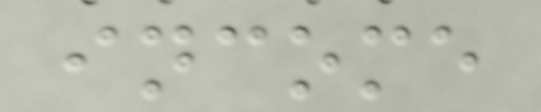income
